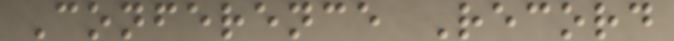Conference Record
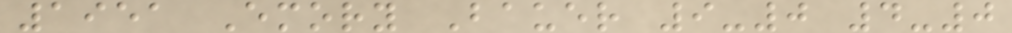1951 Emory Bauer 9-0 4-0
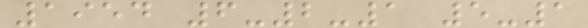1954 6-2-1 5-1
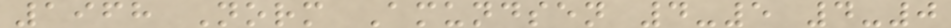1968 Norm Amundsen 4-5 4-0
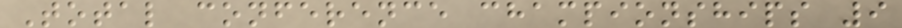Total conference championships 9
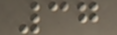37
